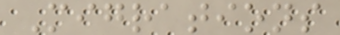Migrations
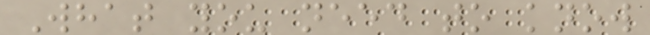What you need to know
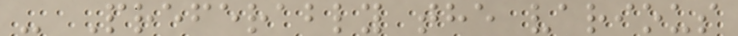- Preferably the various
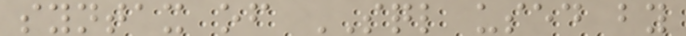syntax of SQL used by
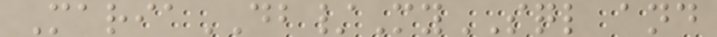MariaDB/MySQL and
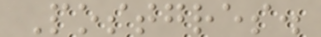Postgres.
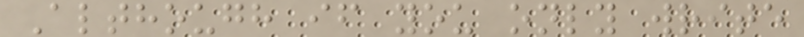Although if you only write
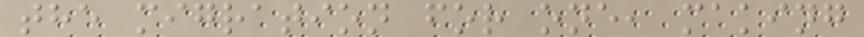the migration for one, making
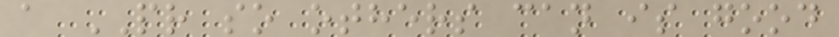a PR so others can is good
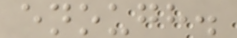enough.
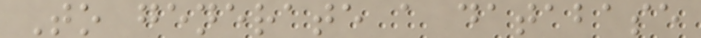To generate a database
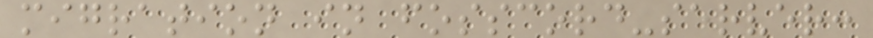migration in fosscord-server:
